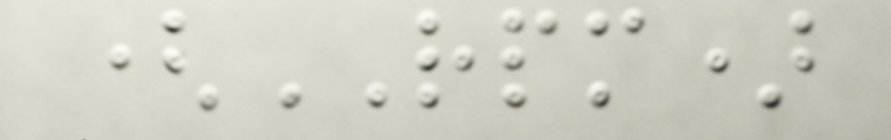(RPM)
